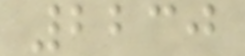2230
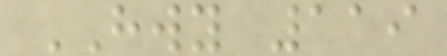HWY 119
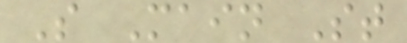S Main St
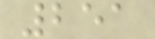251
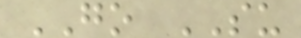GO SU
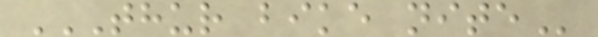THUR BIKE NITE
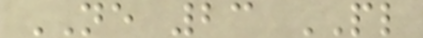NE 23 PL
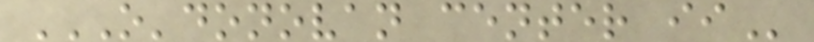O'DONOVAN CENTER II
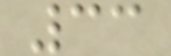33
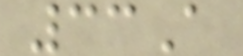33A
